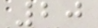20
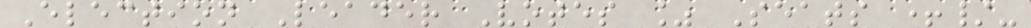Election Leader Votes % Seats +/-
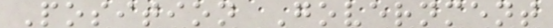Position Government
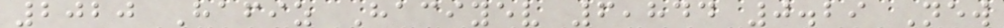2020 Hafiz Haciyev 6,844 0.29 New
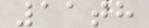11th
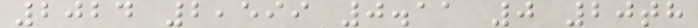2024 2,599 0.11 0 20th
